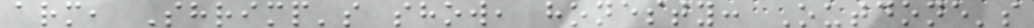arm, Shrimp's show, honesty: Outdone's
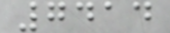7414
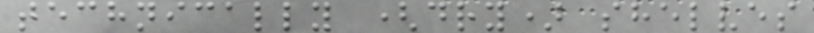technically (dry) shelves
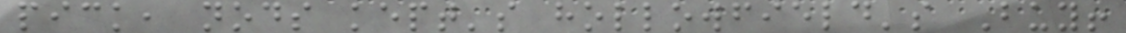pick, nods kept's hollowfield's Buy!
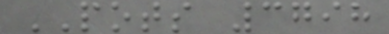POTS 3798
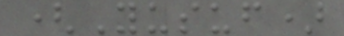(Yusuf)
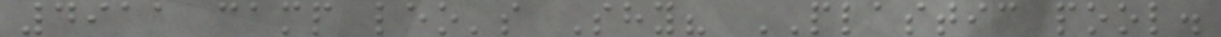4911 camp leo's Shy? PLASTIC pool.
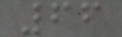66
